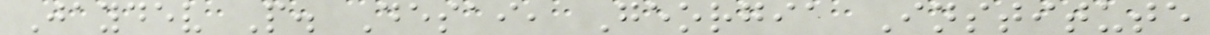Jaydev P. Desai, Georgia Institute
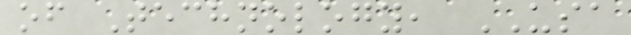of Technology, USA
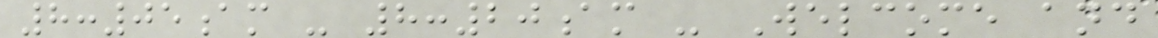8:05am - 8:20am - Welcome and
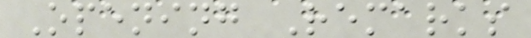Opening Remarks
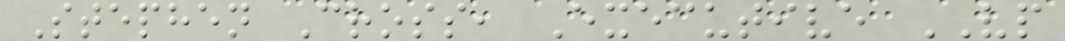Stephen Cross, Executive VP
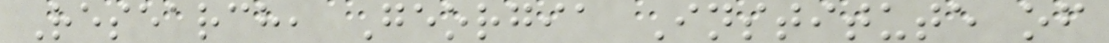Research, Georgia Institute of
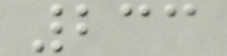233
